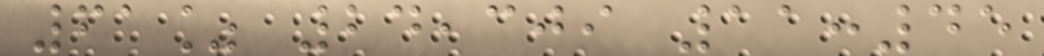61% 24,309 11:45
